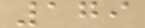179
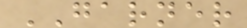GARNER
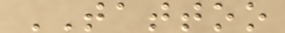TATTOO
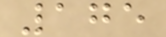175
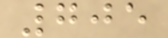705
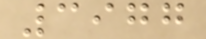3977
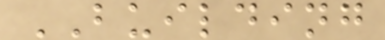BUILDING
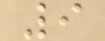9
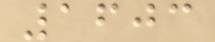1603
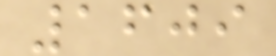1609
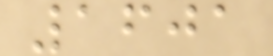1601
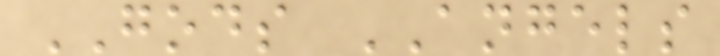GODS ANGELS
